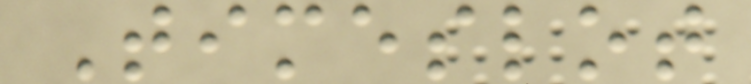Timeslot
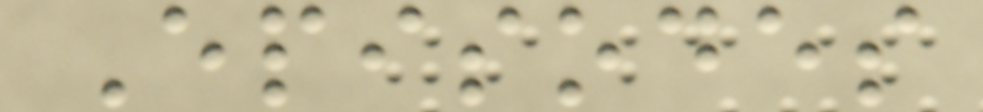Episodes
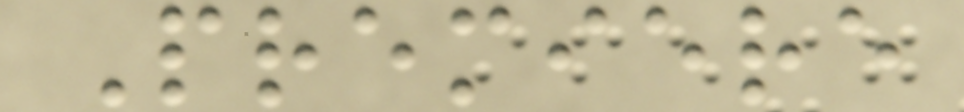Premiere
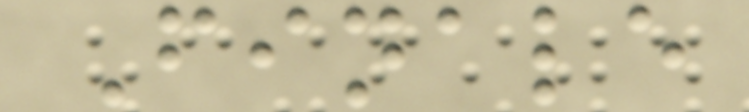Finale
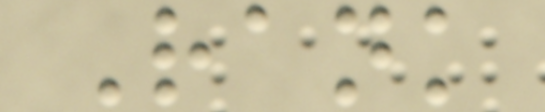Rank
